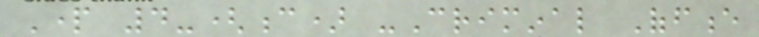Part 4-(c) -Criminal Offence
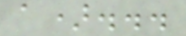a)...
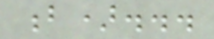b)...
